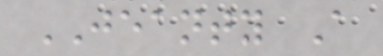JEANTY A
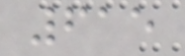615
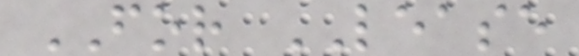FOR LEASE
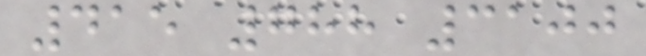415 788 3100
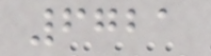6721
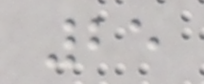25
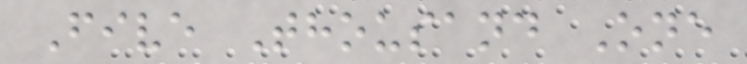Five Thousand One
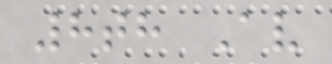8th Av
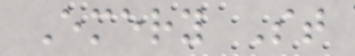Emery St
